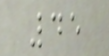45
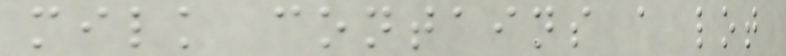milk contains a lot
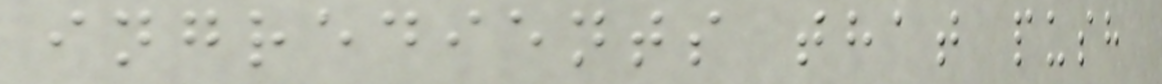ingredients that push
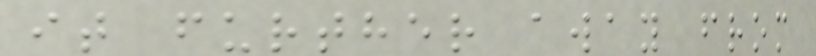it further away from
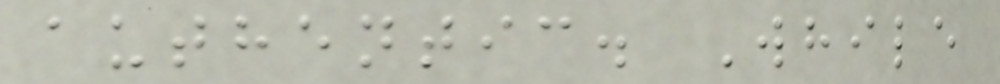authentic. While
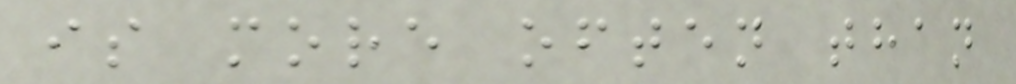is more often than
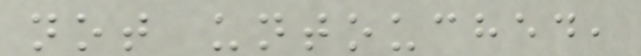not untouched,
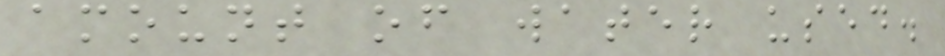amount of water used.
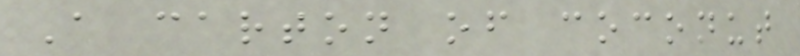A carton of coconut
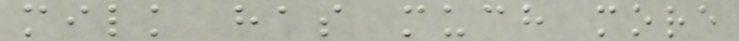milk has much more
